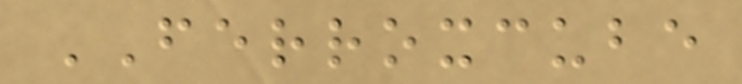FERROXCUBE
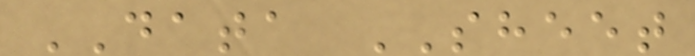DATA SHEET
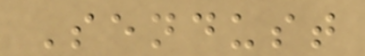Sendust
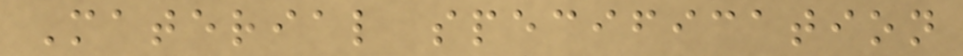Material specification
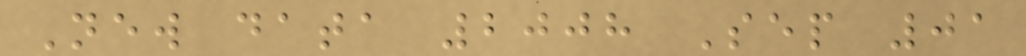New data 2008 Sep 01
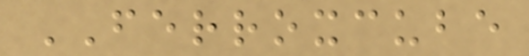FERROXCUBE
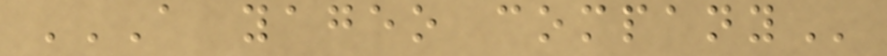A YAGEO COMPANY
